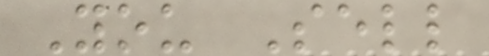You Sell
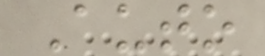Auto
